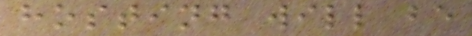hosting will be
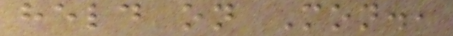held on Mon.,
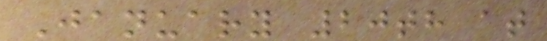January 20th at
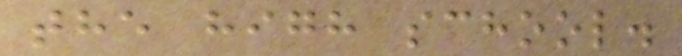the high school.
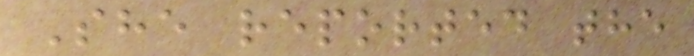She reported the
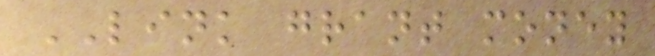LINK grant money
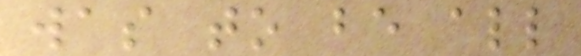was to be all
